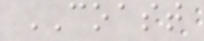COAST
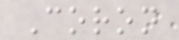Coron
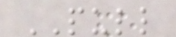PULL
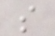s
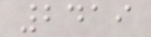2419
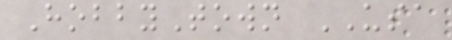HobbyTown USA
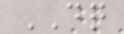DQ
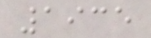1935
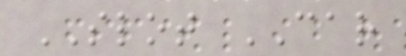SLOT CAR
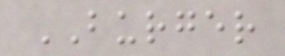BURGER
